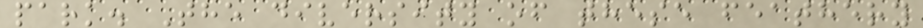park. The diversity of these feathery
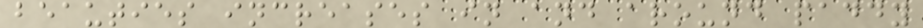beauties increases in and around paddy
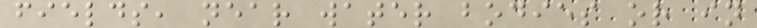fields, near water bodies or in
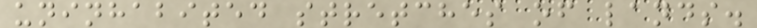uninhabited stretches of lands.
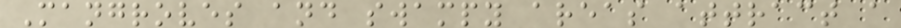Mangroves and swampy areas attract a
